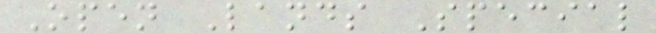Open Lands Special
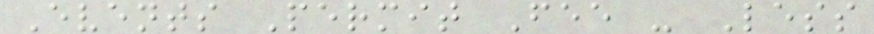Events Permit Fee - Less
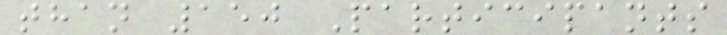than 150 Participants
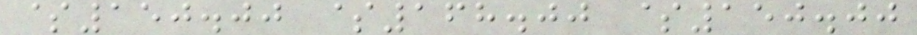$150.00 $168.00 $150.00
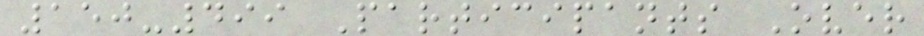150-499 Participants Over
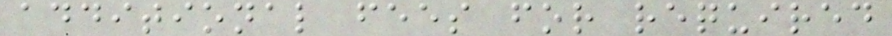additional fees for required
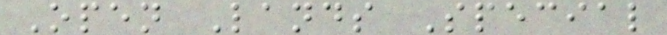Open Lands Special
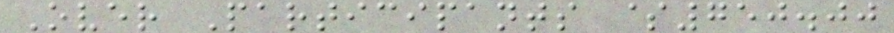Over Participants $750.00
